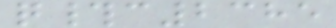q#c2385
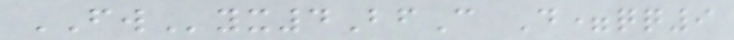FWyx4BfC D=qq9
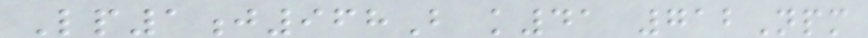Lp1j968B k41 712Npm
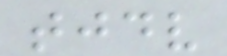tjdv
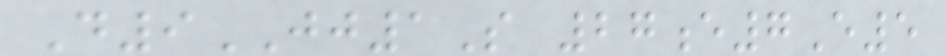D9JJ1S 27e7E5
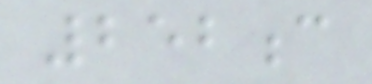252c
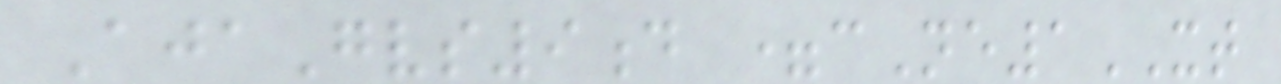AjaGvs9d =cNe1XT
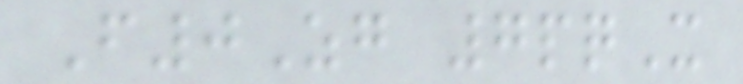F0Zg 7pqX
